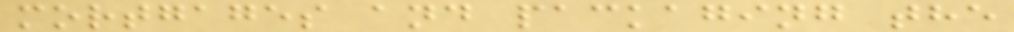mortgages and packaging the
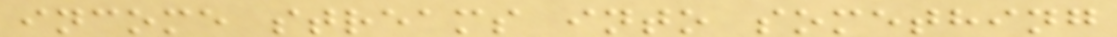income streams into something
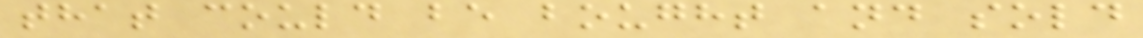that could be bought and sold
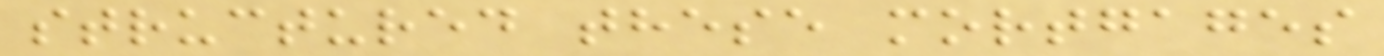structured these mortgages
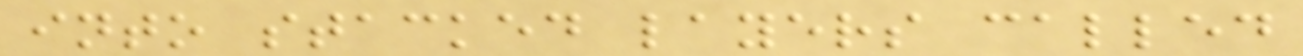into stacked layers called
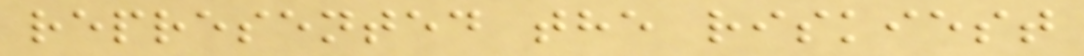represented the riskiest
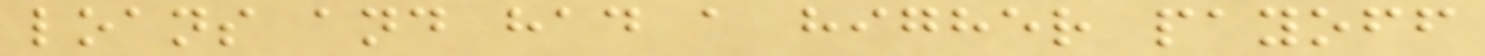loans and had a higher payoff
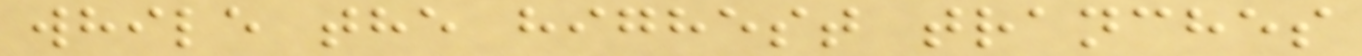while the highest tranches
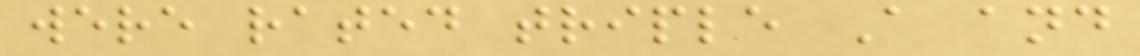were rated triple A and
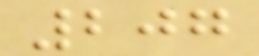207
